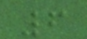6
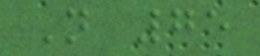N 75
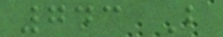743 B
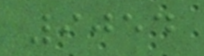9054
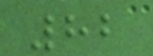82
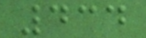434
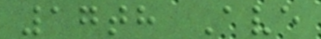17th Ave
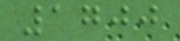1700
